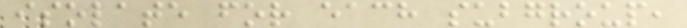isolate for each subgroup,
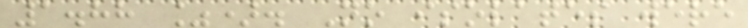1.88 %). No isolates were
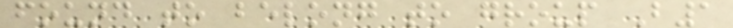found to belong to group B1
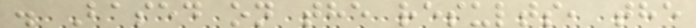. Based on the results, the
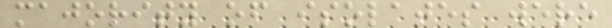majority of isolates were
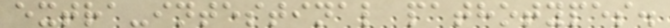extra-intestinal pathotypes.
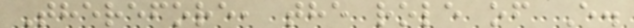Therefore, the role of E.
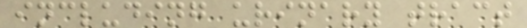including urinary tract
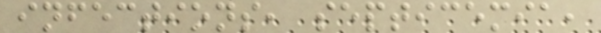infections, septicemia,
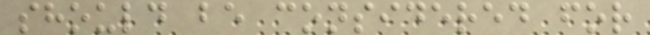should be considered for
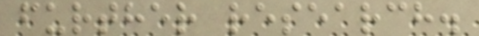further research.
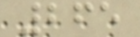265
